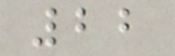22
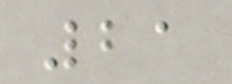21
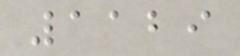1129
